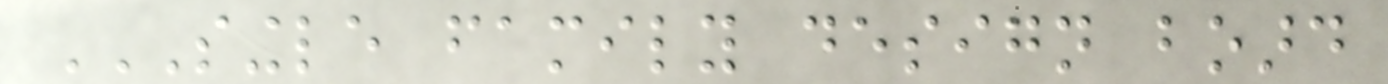SINGLE FAMILY DESIGN BOARD
